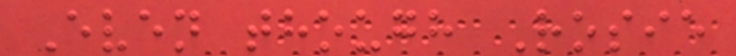Even though Rosie
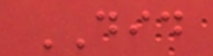DID
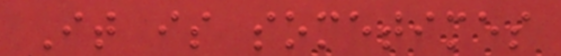It is sometimes
